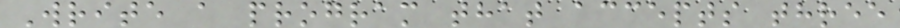Write a program that accepts three
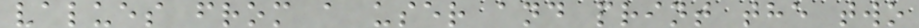values from a user and print the two
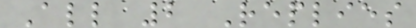All 2 Replies
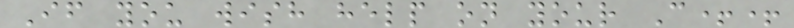If you wish help on your C++
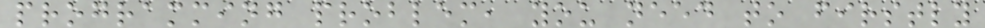programming problem, you need to firstly
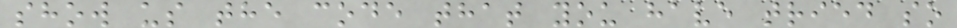show us the code that you have tried so
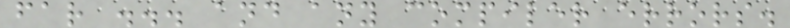far ... and any compiler errors.
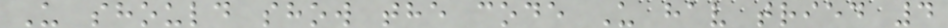U should show the code U hav tried 4
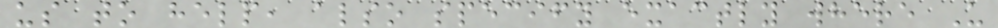us to help, also specify exactly where U
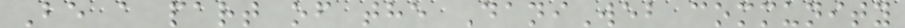Be a part of the DaniWeb community
